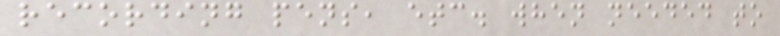recording pens, etc. when needed to
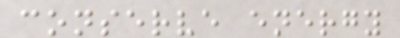conserve energy
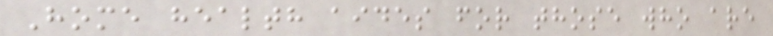Home health aides for those who are
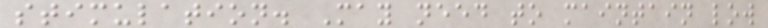stimulation. May need to maintain low
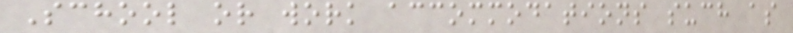School or work accommodations such as
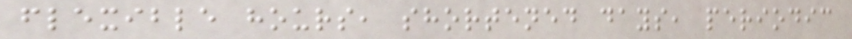flexible hours, shortened days, periodic
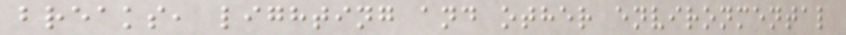breaks, lighting and other environmental
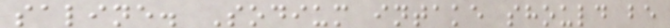saline. Sodium intake should be
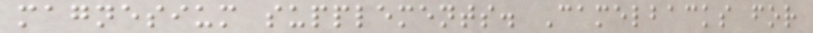magnesium supplements. Camelbacks for
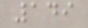149
